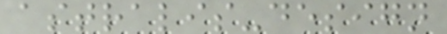astralis-design
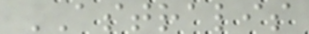ASTRALIS
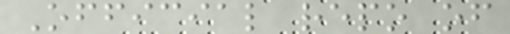Official repo of
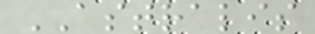ASTRALIS
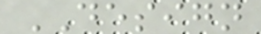DESIGN
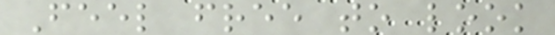Feel free to look
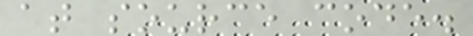at source code.
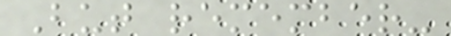But remember-
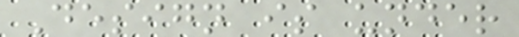Design is under
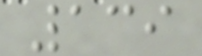139
